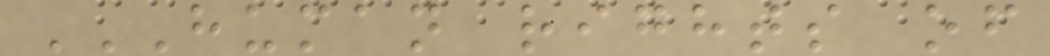HUMAN RIGHTS OF
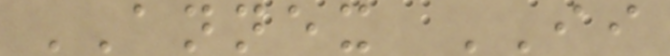ANNEX II
